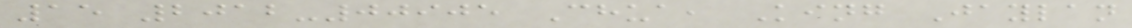15 2012-00905 Chua, King Jaylan
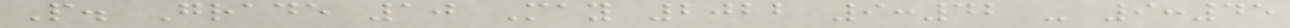P. Grade 10 May 2022 9:42 - 9:45
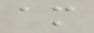am
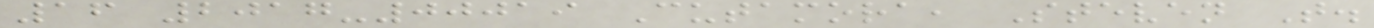16 2017-00019 Cutamora, Steven T.
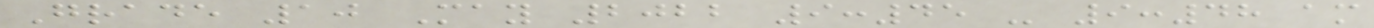Grade 10 May 2022 9:45 - 9:48 am
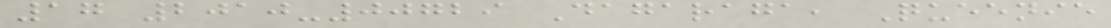17 2010-00729 Dagaraga, Queenie
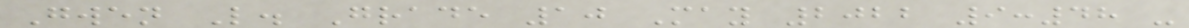Gwen L. Grade 10 May 2022 9:48 -
